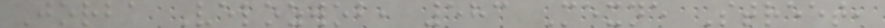Jorba Velozwob, 583 Mexne Street,
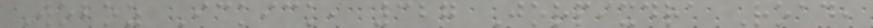Woboz Ickick, 327 Jorpixdra Road,
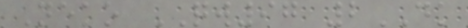Neko QW97 2DK
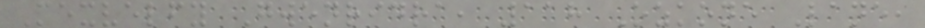Mexvelfy Gwenridra, 118 Ozkone Lane,
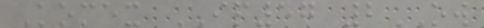Komex IP57 2OW
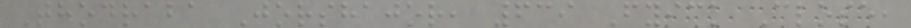Thodraba Jorshajor, 639 Fyick Close,
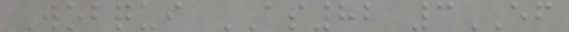Wobqui AS82 3EF
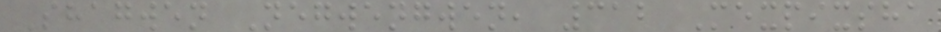Shagwen Negwengwen, 312 Mexpixsha
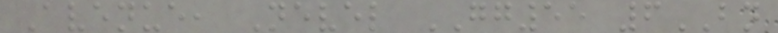Avenue, Nevel GG55 6BN
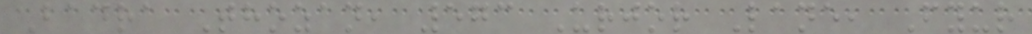Badra Thozan, 573 Urjor Lane, Fyur
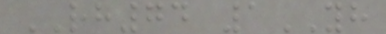RH74 1YH
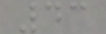43
